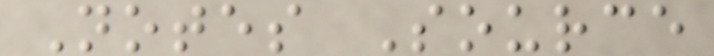Notes Source
